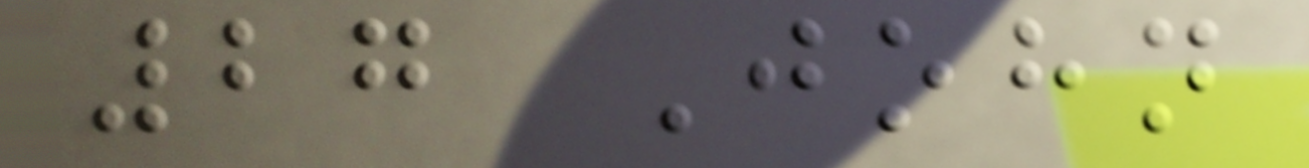27 John
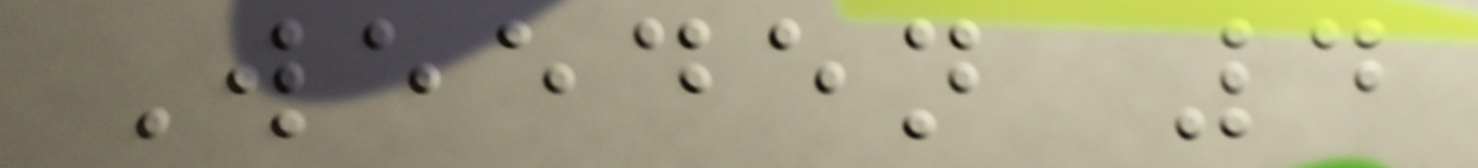Weeden 4
